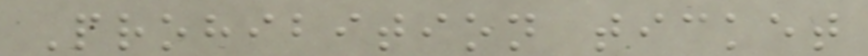Prohibition ticket
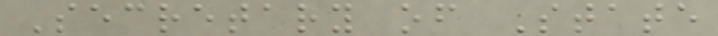Secretary of State
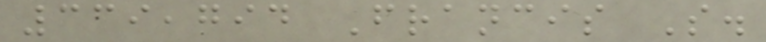339,794 Francis S.
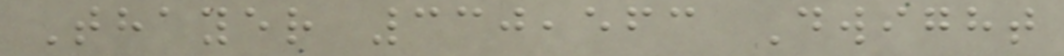Thayer 330,563 Dwight
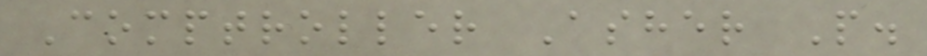Comptroller Asher P.
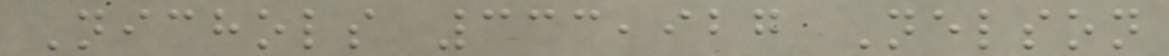Nichols 333,927 Nelson
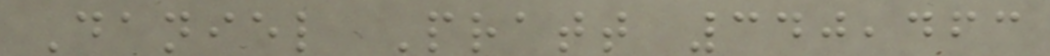Daniel Pratt 340,463
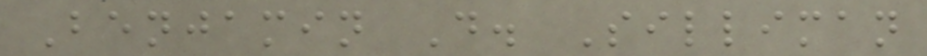Benjamin D. Silliman
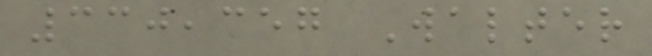330,357 Walter
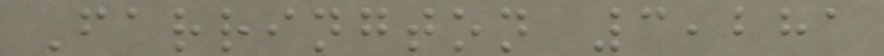Farrington 3,281
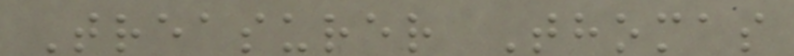Treasurer Thomas
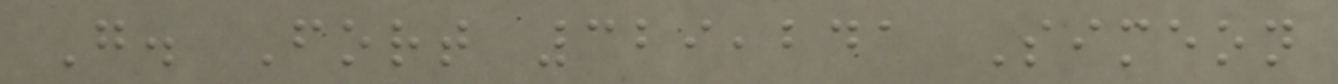G. Fort 329,241 Simeon
